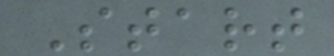Start
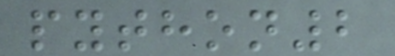python2
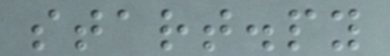start.py
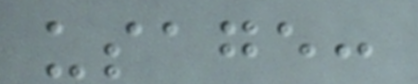usage:
